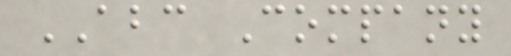ABC Company
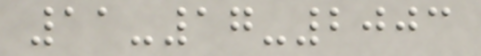11-17-2003
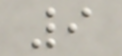9
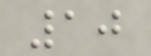10
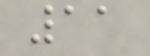11
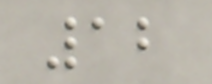12
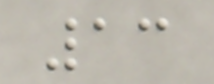13
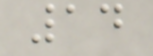14
